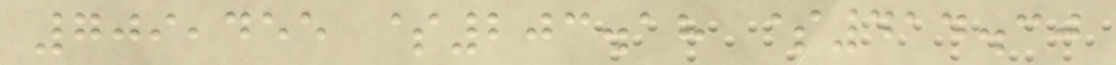709,455 $203.18 $414.30
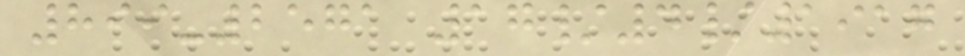899-2571 17/4/1917
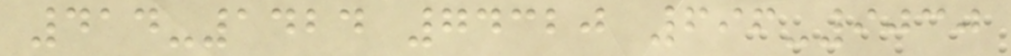414-1424 74320 696-9030
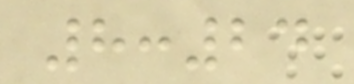8:24
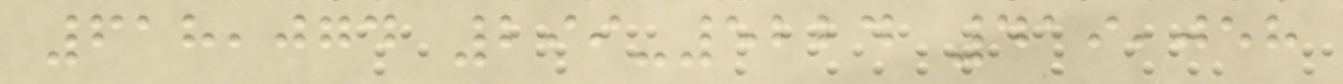618,074 299-5224 419,058
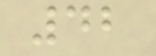42
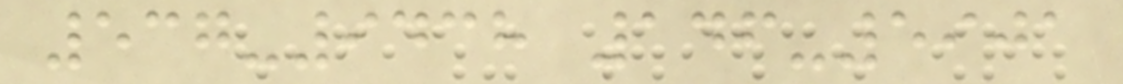537-9438 146-5901
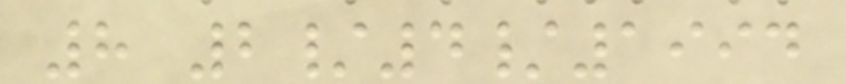8 2/4/1994
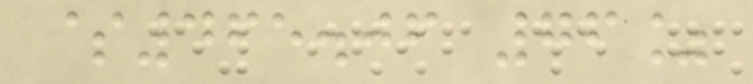$465.06 76%
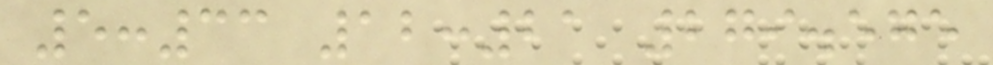5:33 12:21 279.575
